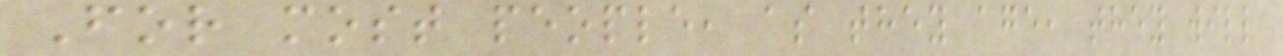For most people, as they age, they will
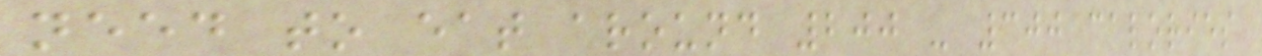need to eat around 200 - 300 calories
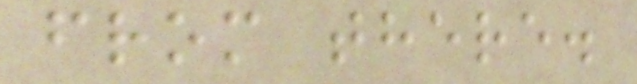from there.
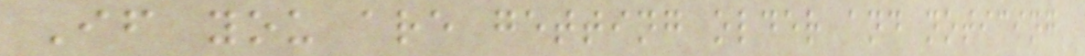If you are getting older and noticing
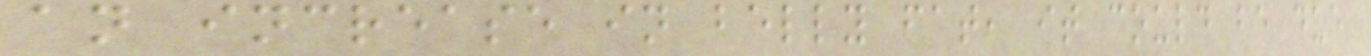an increase in belly fat, it could be due
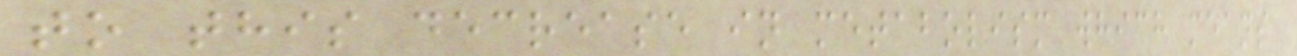to this decrease in metabolism which means
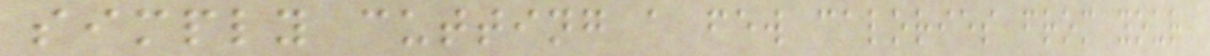simply cutting a few calories from your
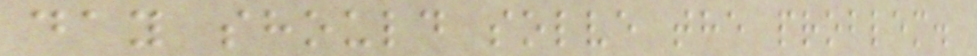day should solve the problem.
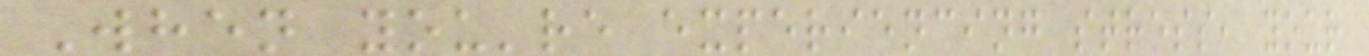When you're experiencing stress, your
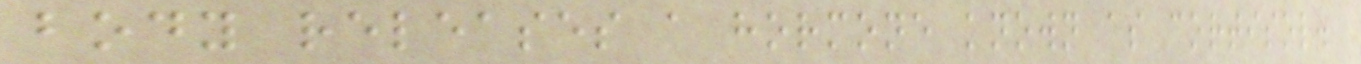body releases a hormone known as cortisol.
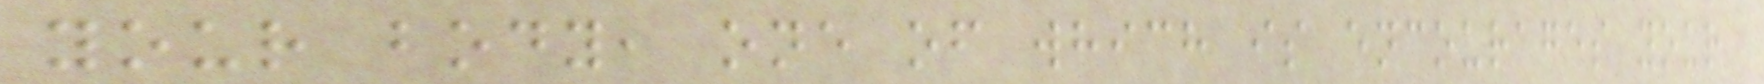your body, one of which is encourages your
